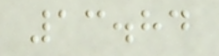13.84
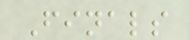Finals
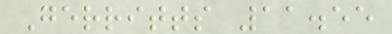Gerritts 11.55
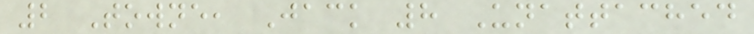2 Towne, Jack 8 Unattached
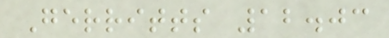Gerritts 12.03
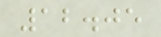12.05
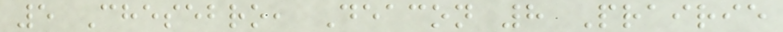5 Chesebro, Deacon 8 Prairie
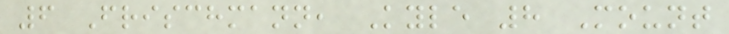6 Frischmann, Kyle 8 Mount
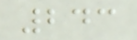243
